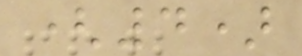(4)
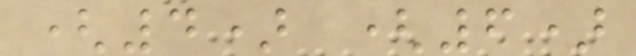(4) (6)
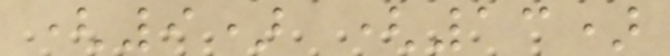(9) (13)
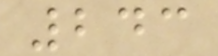243
